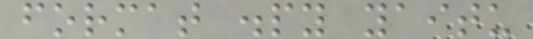format .py yaitu
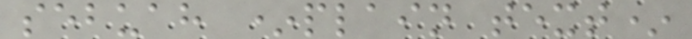sebuah *plain text*
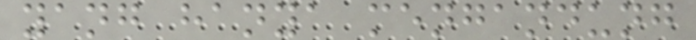yang hanya mengandung
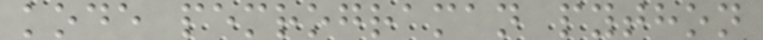kode pemrograman python
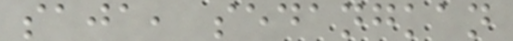saja, sedangkan
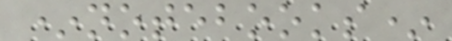*notebooks*
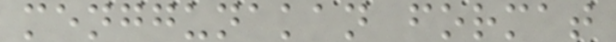menggunakan format
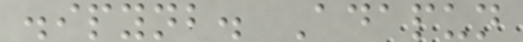.ipynb. Adapun
